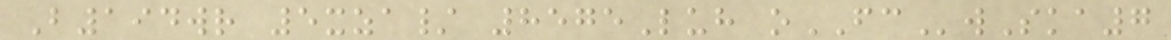B194wr 5xza/ 8575Luh oFCwSka7
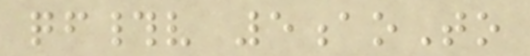qf#v 5aoTo
